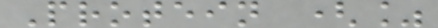Protein (%
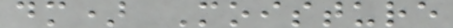dm) Moisture
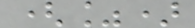(%)
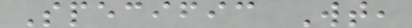Specific Wt,
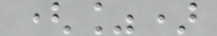(%)
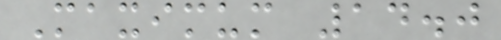Maximum 14.0
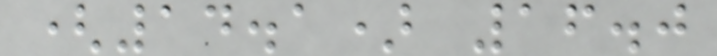(14.1) 16.0
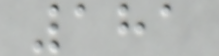181
